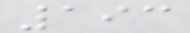193
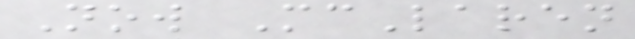Now McLaren
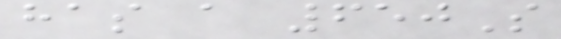has a 650S
